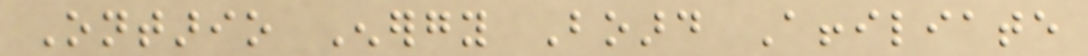Ontario Energy Board Affiliate
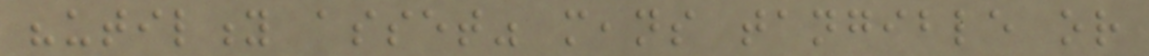"utility asset" means tangible or
